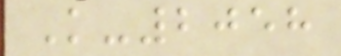K-2058
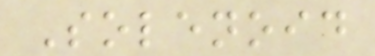Solenoid
